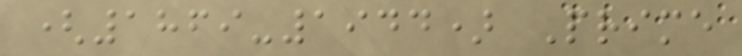(1869-1944) Prime
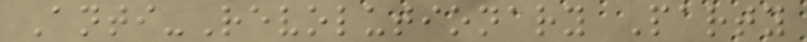Anti-Revolutionary Party
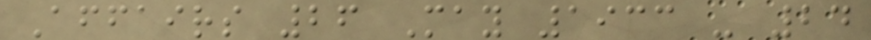Affairs 26 May 1933 - 24
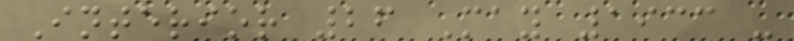Interior 26 May 1933 -
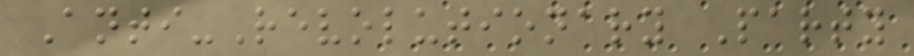Anti-Revolutionary Party
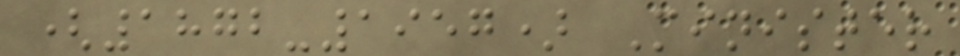(1872-1957) Minister
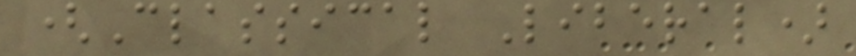(Classical Liberal)
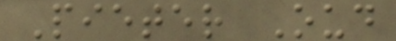Pieter Oud
